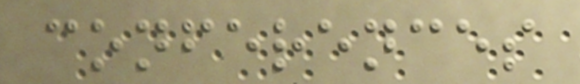conferences
